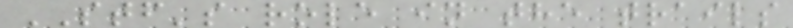STF's role in the trails
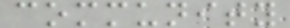community
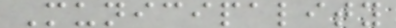Municipality
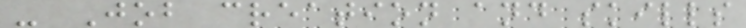- Job creation and skills
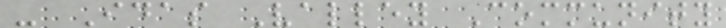- Idas Valley Community
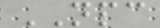NPC
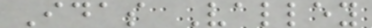Idas Valley
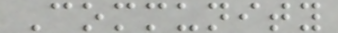Community
